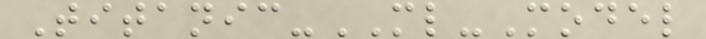Titanic-ML-Model
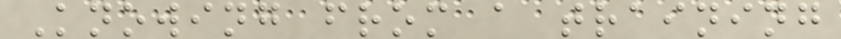Knowing from a training
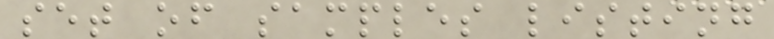set of samples listing
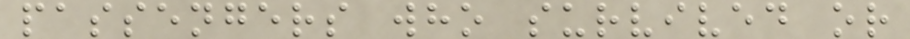passengers who survived or
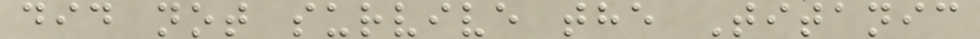did not survive the Titanic
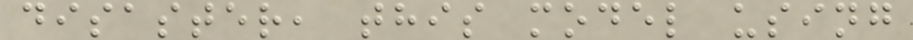disaster, this model using
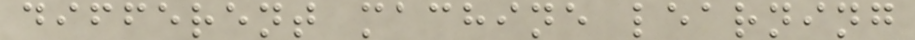different machine learning
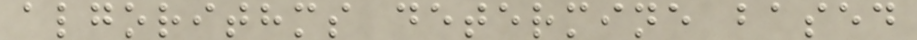algorithms determine based
